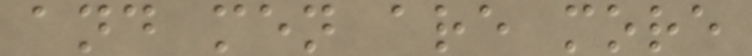and men are more
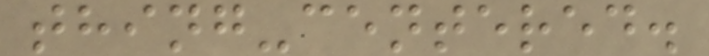thing-centered.
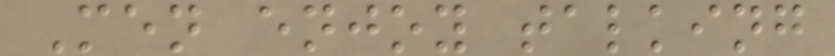Men enjoy talking
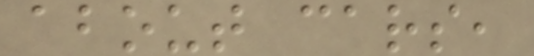about cars,
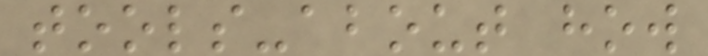tools-about how
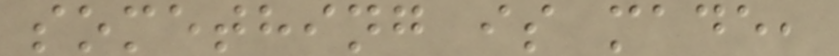something is made,
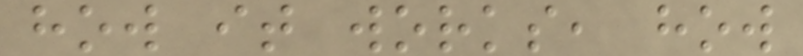how it works, how
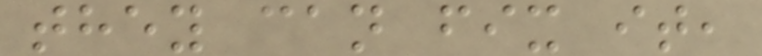they can fix it,
